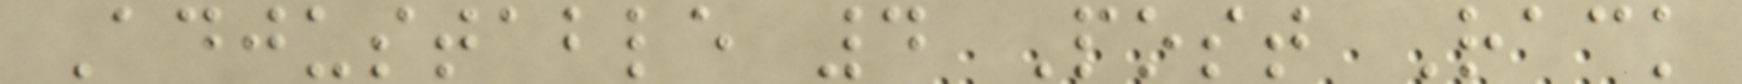Adjustable 4 Post Rack
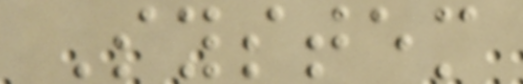System
